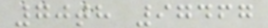70th 97467
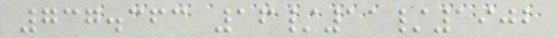737.363 16/11/1902
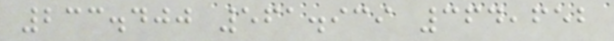233.400 561.939 364,652
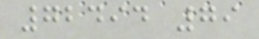72494 79
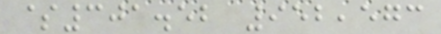$301.52 952,573
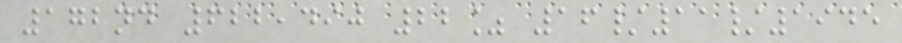172nd 622,490 22% 16/11/1945
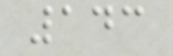143
